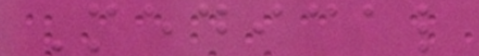Medical
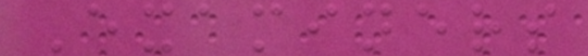Examiners
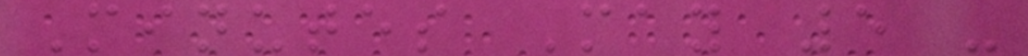Minutes May 5 -
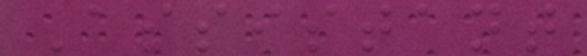Assistant
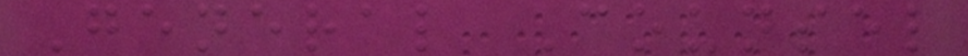General Counsel
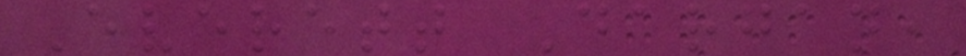Everett Dargan,
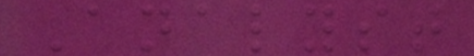Analyst
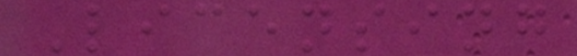Licensing
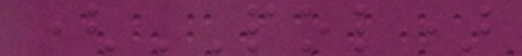(POL)
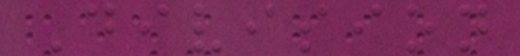Division
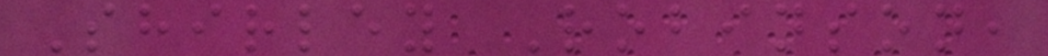Shirley Robinson,
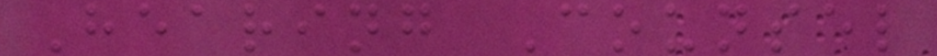Hearing Counsel
